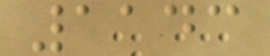1143
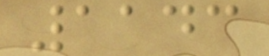1143
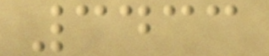3433
